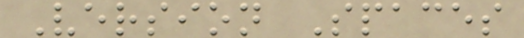Version Spaces
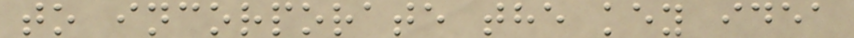to incorporate the key idea
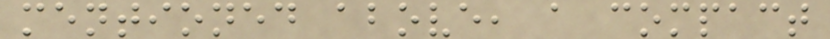mentioned above, a compact
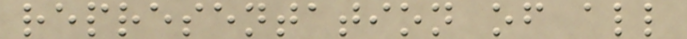representation of all
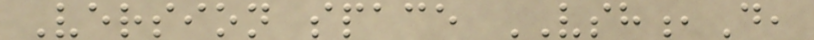Version space VSH,D,
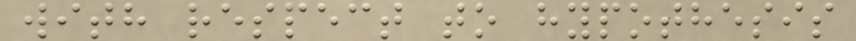with respect to hypothesis
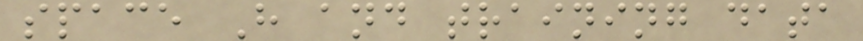space H and training data
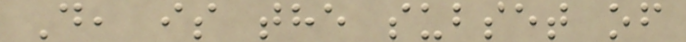D, is the subset of
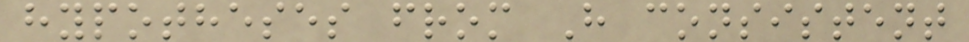hypotheses from H consistent
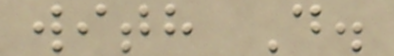with D.
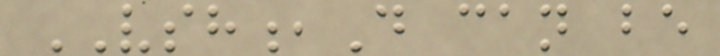VSH,D can be
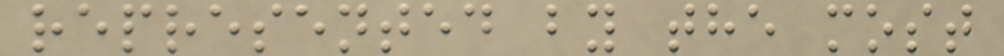represented by the most
